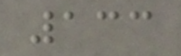133
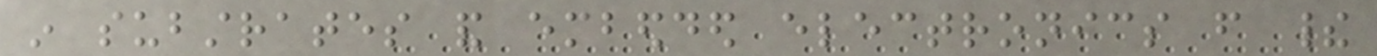in substrates and embedded electronics from their
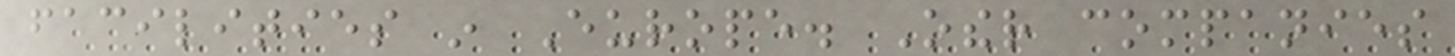facilities in Europe. Other companies
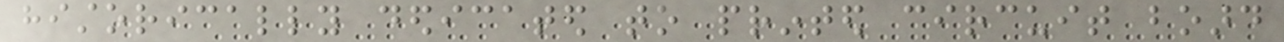historically dedicated to printed circuit board
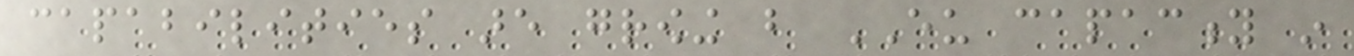capabilities are growing but EU capacity in
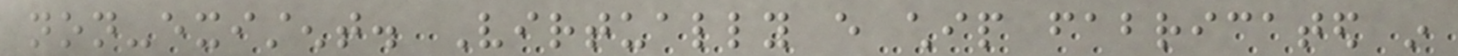non-existent. Virtually every chip fabricated in
